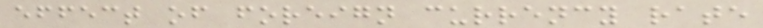effect of foreign currency rate
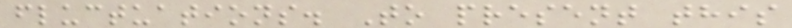fluctuations. To present this
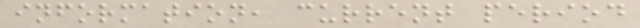information, current period
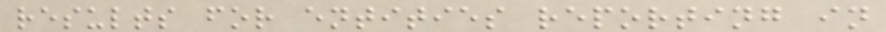results for entities reporting in
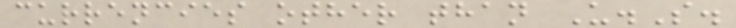currencies other than U.S.
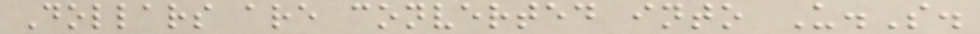Dollars are converted into U.S.
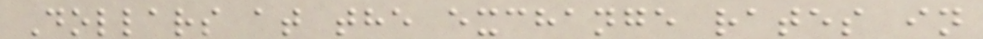Dollars at the exchange rates in
